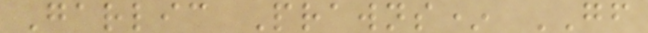Garlic Prawns* GF
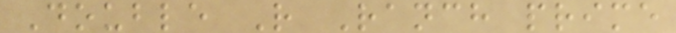Double R Ranch prime
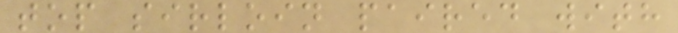top sirloin paired with
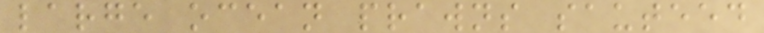large ocean prawns sauteed
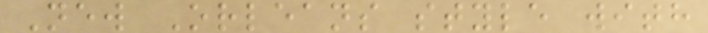New Orleans style with
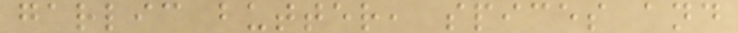garlic butter, spices and
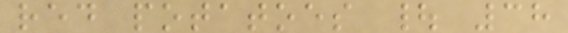red potatoes | 38
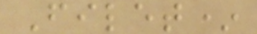Filet*
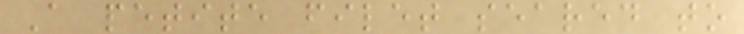A petite filet seared to
